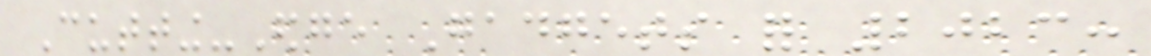Cutting-Edge Gadgets for 2023:
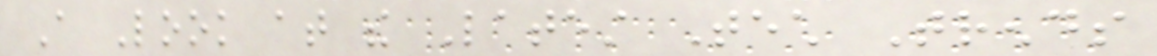A Look at the Latest Tech Trends
